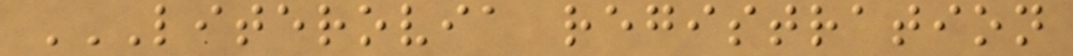LITEROVIA REGISTRATION
